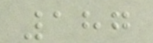187
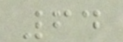64
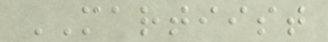MARTIIST
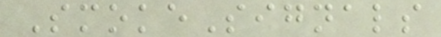SmokeSignals
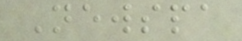Newspa
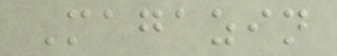Magazin
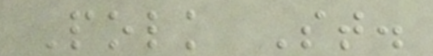Polk St.
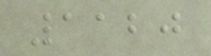1120
